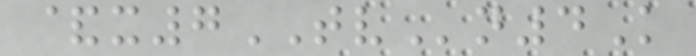&x7TVn4K
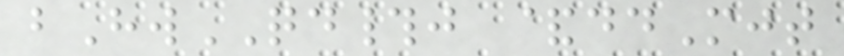bHwQD#j &ddMjt
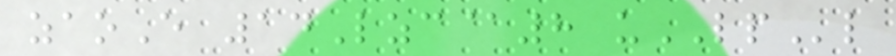zaoE 14Lzc@8 uLPl
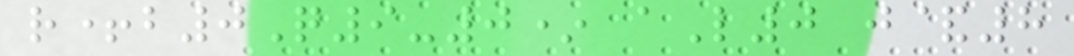r+b0Q9-0* aL0 j&8
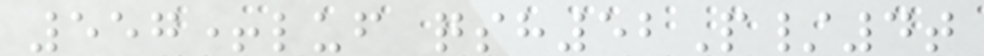557+luf qsh52P/4t
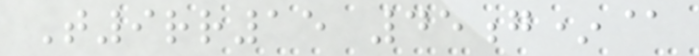T9rr15 45g*@
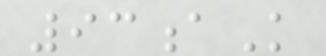93aK
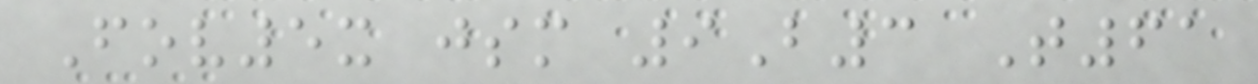Fov5x jsm 9B3 T61
